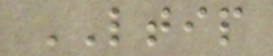LTIP
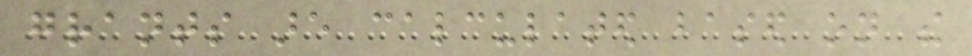grants are calculated based on the
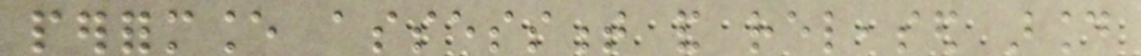performance assessment and released around
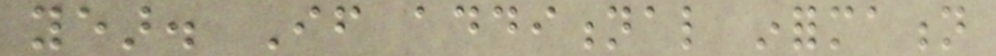year. If additional information
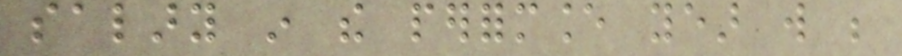salary in the performance year will be
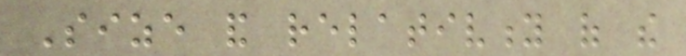Size and relativity of the
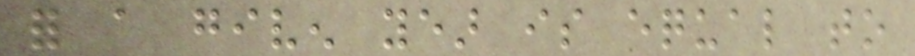for a given year is equal to
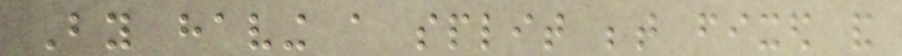By having a split between fixed and
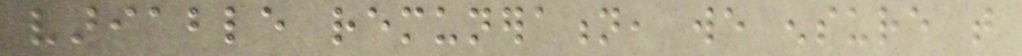variable remuneration, we ensure that
